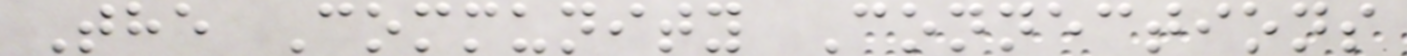The Community Connections
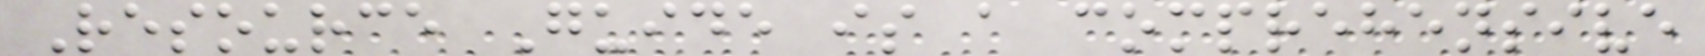Resource Guide is a comprehensive
